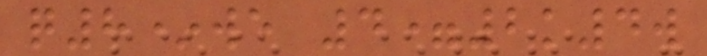q8*we 4=2k4w
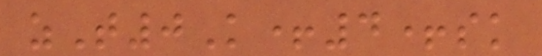zT0K+4+sk
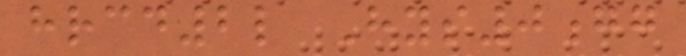hrcd2l Hys0gg
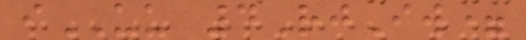iUU 4RjIw=
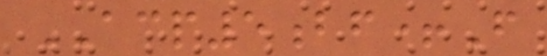ACP5bf+F
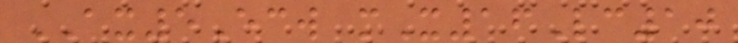AX5Ecw mX16Lc10
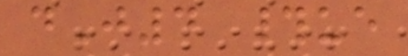dJ4 #ue
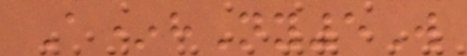A*hNy5W
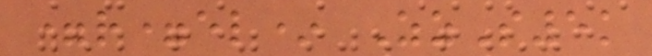=r=el* ZzS5k
